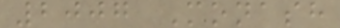2007 Monash
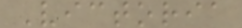Victoria
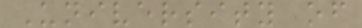University of
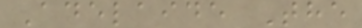Adelaide The
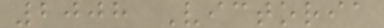2008 Victoria
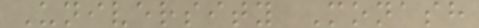University Monash
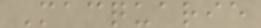Macquarie
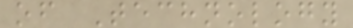of Technology
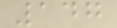147
